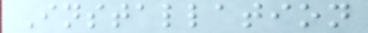Installation
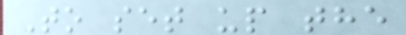To set up the
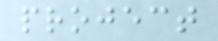project
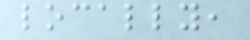locally,
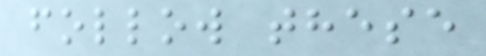follow these
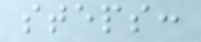steps:
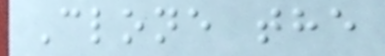Clone the
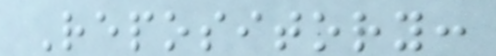Repository:
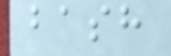bash
